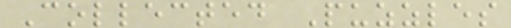Collected Puzzles
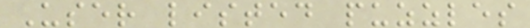User listed puzzles
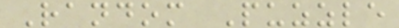Random Puzzle
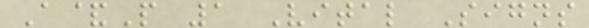A&P 1 Vital Signs
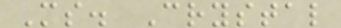Ms. Crystal
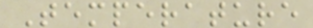Temperature
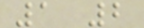1 2
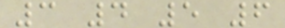3 4 5 6
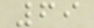69
